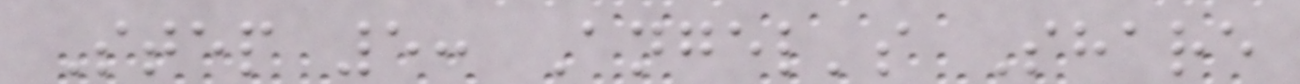Step 5: Angel's Share
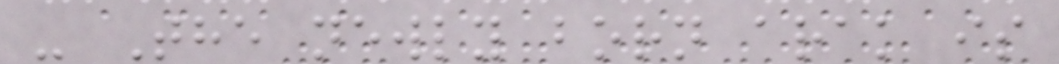- The newly born arak is
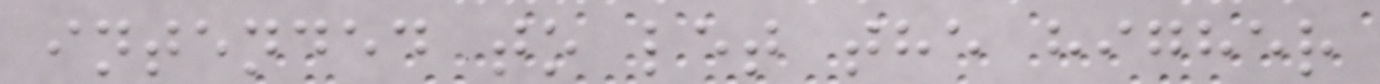intended to let the higher
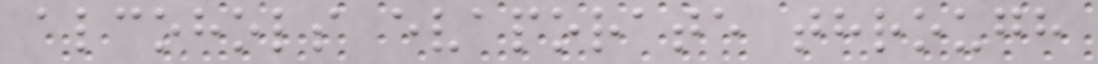alcohols evaporate through
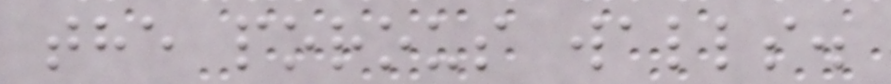the porous walls.
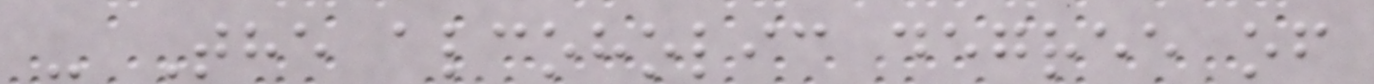- The alcoholic degree of
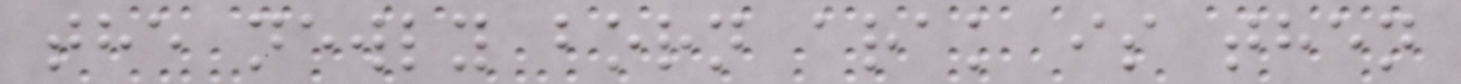the newly born arak is then
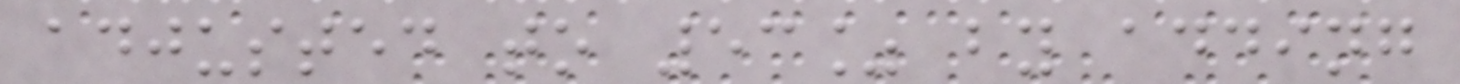adjusted to 53% by adding
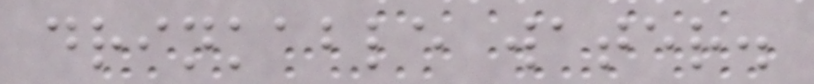drinkable water.
